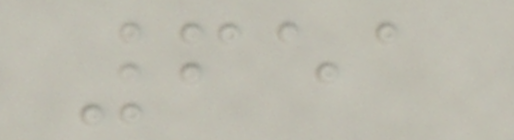651
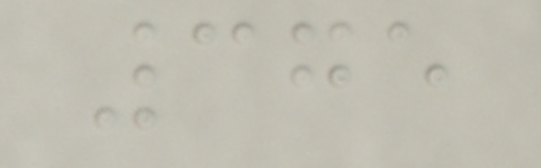375
